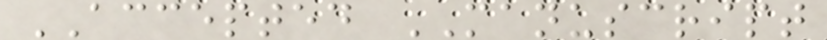ACCEPTED MANUSCRIPT
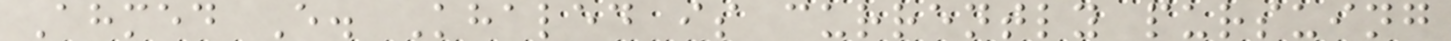Ahmed E. Khaled is currently pursuing
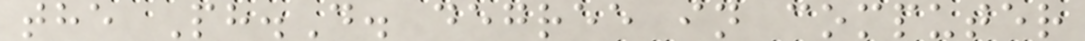the Ph.D. degree in computer
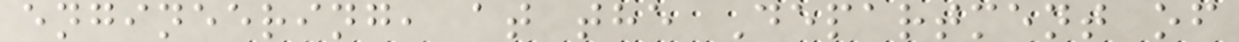engineering, at the Department of
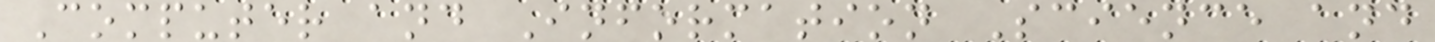Computer and Information Science and
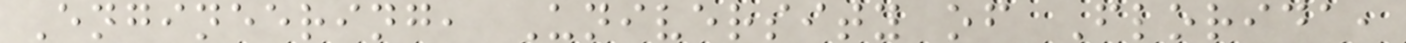Engineering, University of Florida,
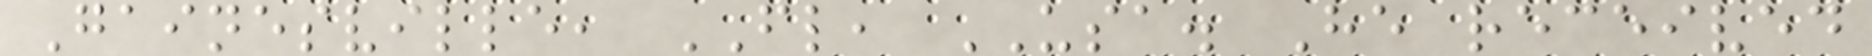Gainesville, FL, USA. He received
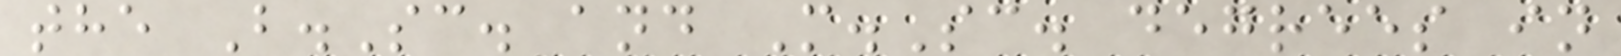the B.Sc. and M.Sc. degrees in
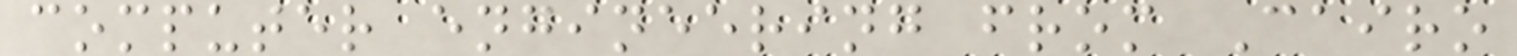computer engineering from Cairo
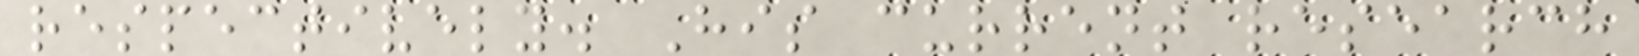respectively. His current research
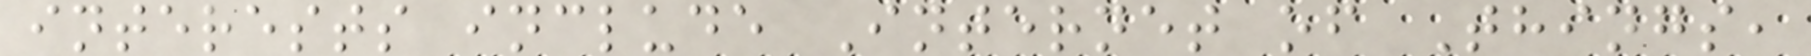interests include Internet of Things,
